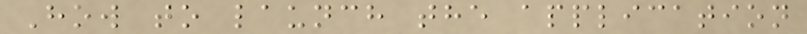How to launch the application
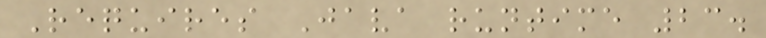Requires Java runtime 23.
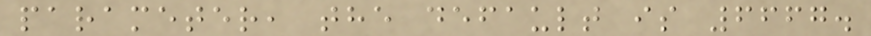parameter, the default is 6667.
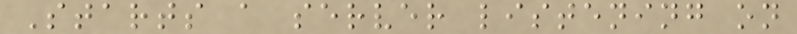Starts a server listening on
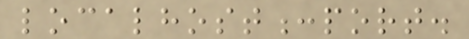localhost:port.
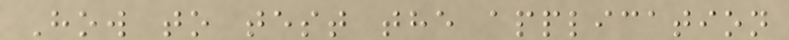How to test the application
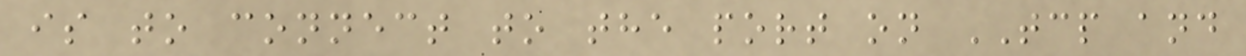is to connect to the port on TCP and
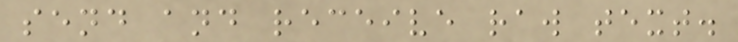send and receive raw text.
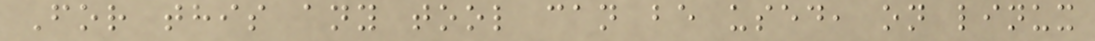For this any tool can be used, on linux
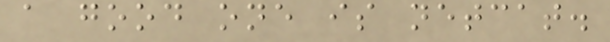a good one is netcat.
